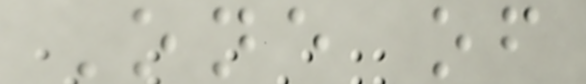One of
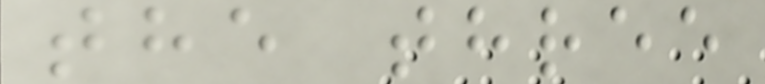the three
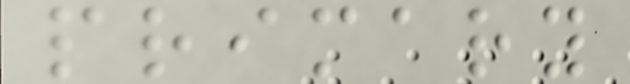primary
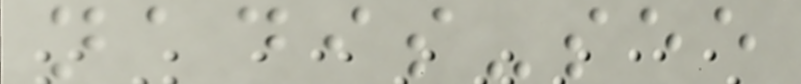nadis-see
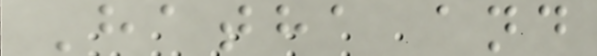Hatha and
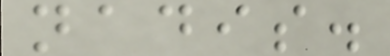nadis.
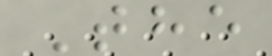The
